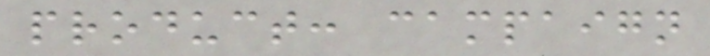product: campaign
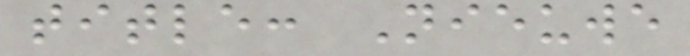title: Nieuwe
